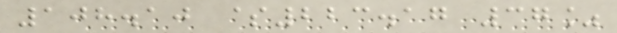108.10 $223.17 37%
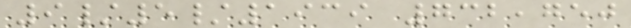9/5/1939 732,750
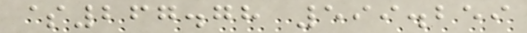$267.78 599.259
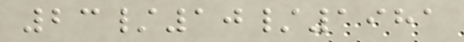23/10/1981
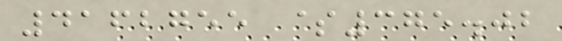4162755 $375.02
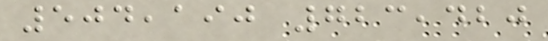504,190 723,420
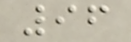96
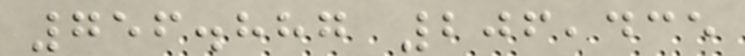756.887 206,435
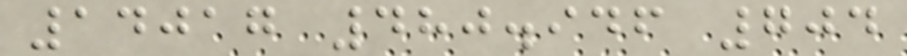14017 480.946 704
